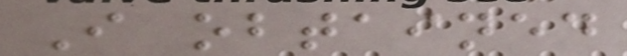I obtained
